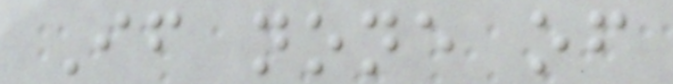If none of
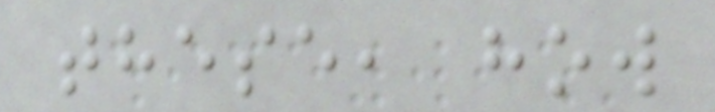these, how
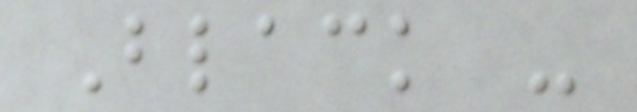Black -
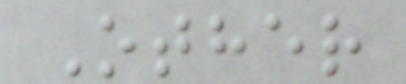Other
